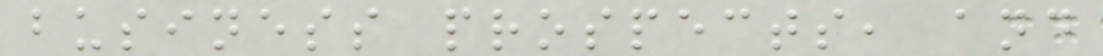business prospects, and
